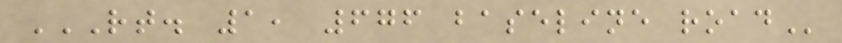RT. 1, 676 BASELINE ROAD
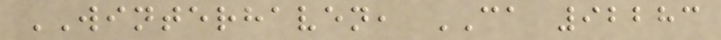WINTERHAVEN, CA 92283
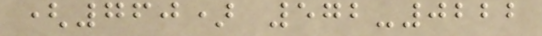(760) 572-0222
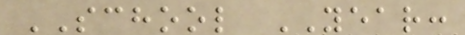SCHOOL YEAR:
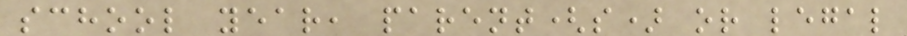school year, parent(s) or legal
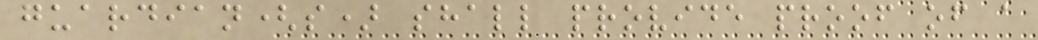guardian(s) shall provide proof of a
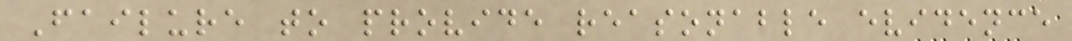Failure to provide reasonable evidence
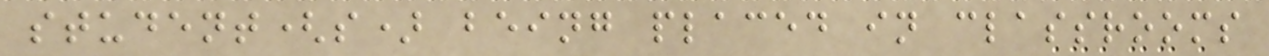student(s) being placed in classrooms
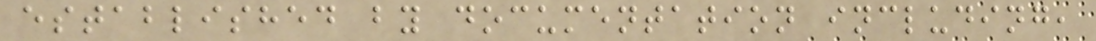established by documentation including,
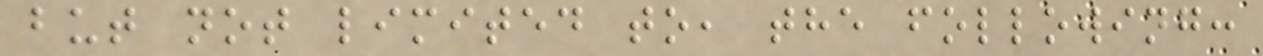but not limited to, the following:
